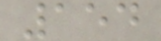154
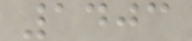1403
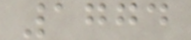1774
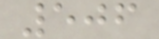506
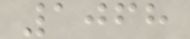1068
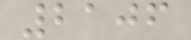2106
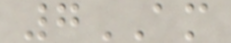7AM
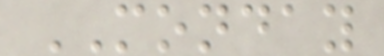MONDAY
